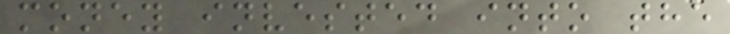money invested into the
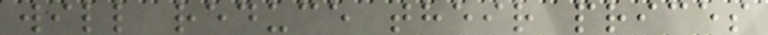will reduce their prices
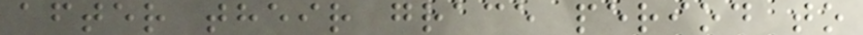after their grace period to
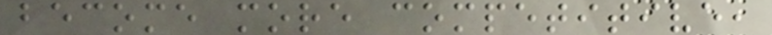become more competitive,
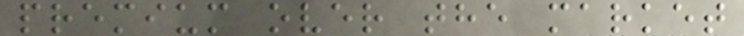premium over the market
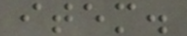item.
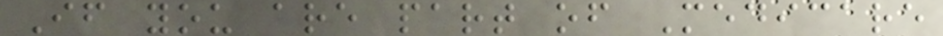If you are part of Medicare
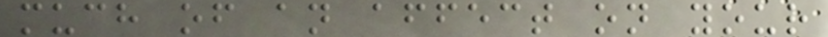much of an affect on your
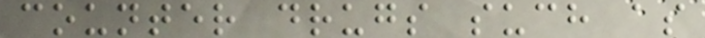counter drugs such as
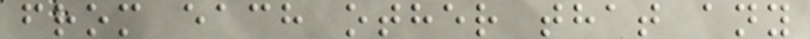from each other that any
